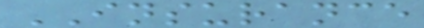INSURANCE
